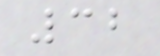32
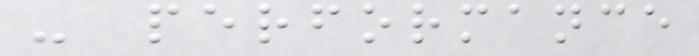- performance
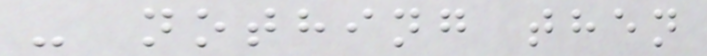- nothing then
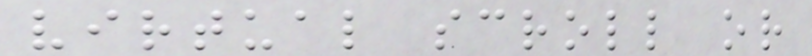virtual scroll or
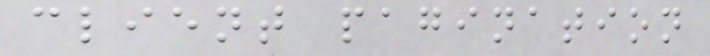client pagination
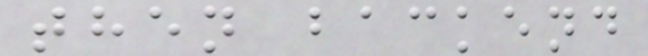then backend
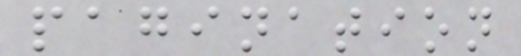pagination
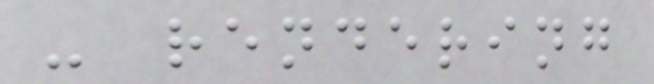- rendering
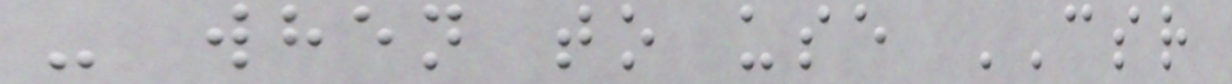- when to use CSR
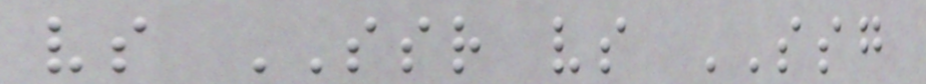vs SSR vs SSG
